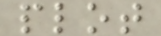plot
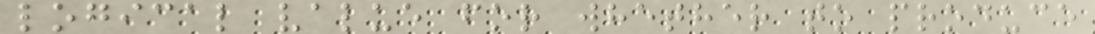logical value for whether to produce
